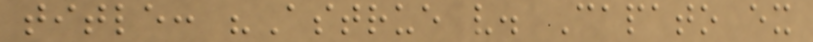title: "Astrue v. Capato ex
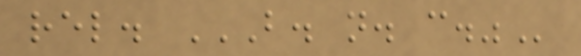rel. B. N. C."
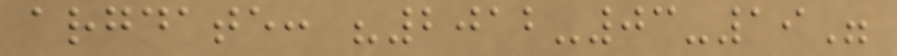argdate: "2012-03-19"
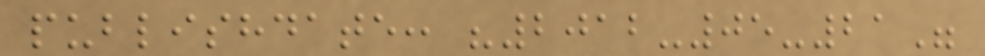publishdate: "2012-05-21"
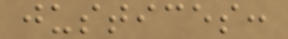justices:
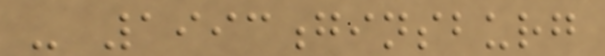- 1993ginsburg
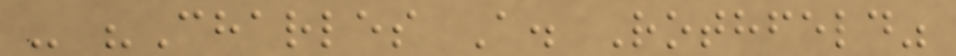- "Charles A. Rothfeld"
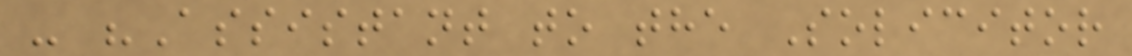- "Assistant to the Solicitor
